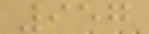957
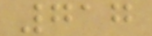717
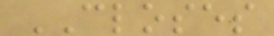CLOSES
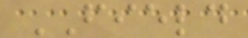FIELD
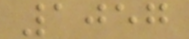1057
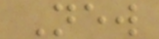New
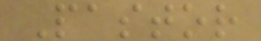Pastor
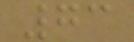73
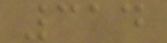314
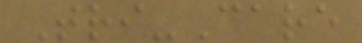Tri-Care
